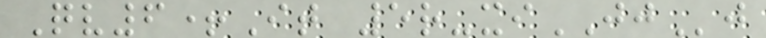Qv6+It 5r-xiJJj
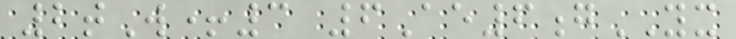2tW+3 6Ae6gYX
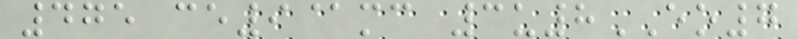475 ce9@mc 3u8EO7
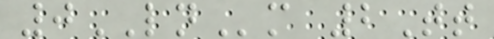0LNm 2Tt
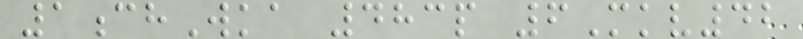1chWka 483p 6Mkv42
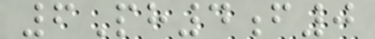6Ph4f0
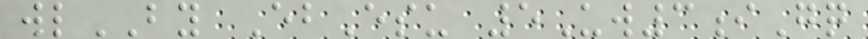wlBY EbEsu 5Uw3iGq
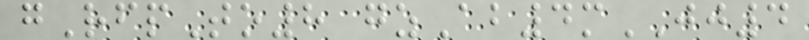gRfpTo8 gzAb4mJJ4
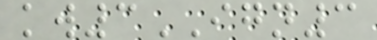kw3IGN3
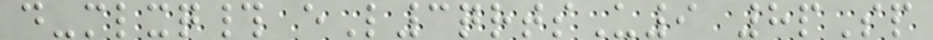d-mlxq# eL3qrtsU9 8pSp
